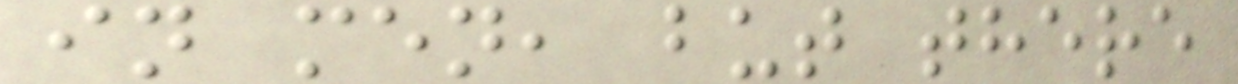in men, but there
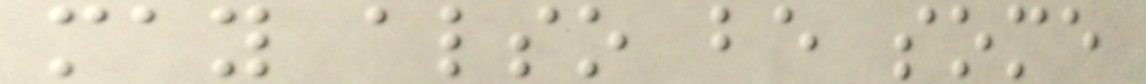may also be some
